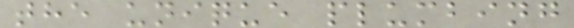the unique plumbing
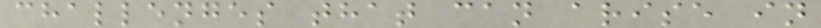challenges that can arise in
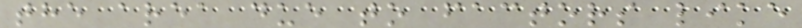the area due to factors like
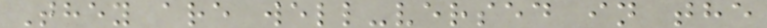They are well-versed in the
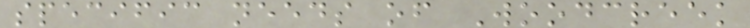specific needs of Woodcreek
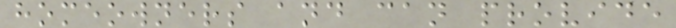homeowners and can provide
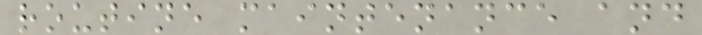routine maintenance and
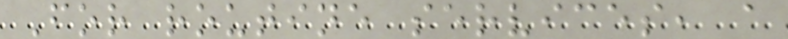For routine services, a
